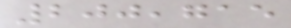200,715
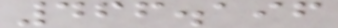466.196
